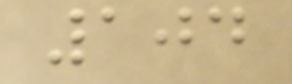104
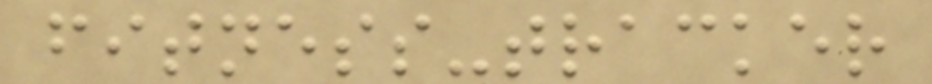fitness-tracker
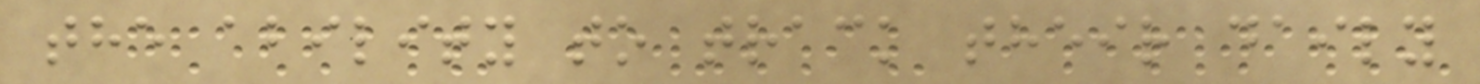the ability to track their daily
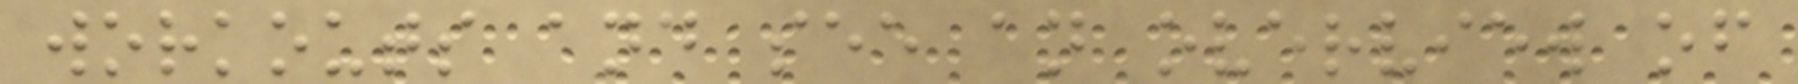workouts and see an overview of
